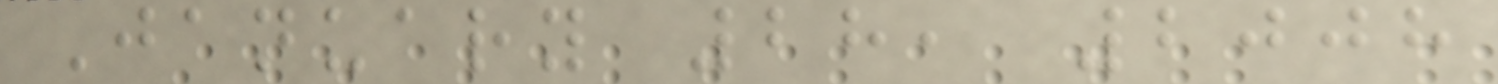January 28, 2008
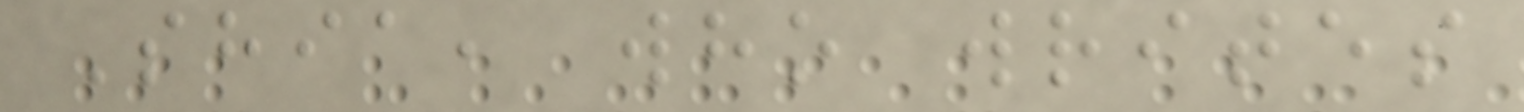Shia, who writes
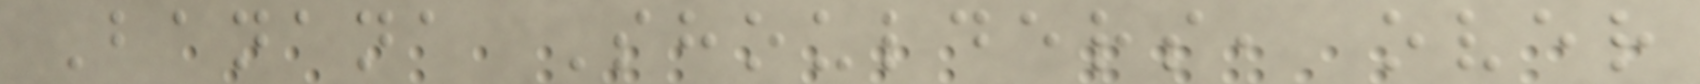Banana Shoulders, over
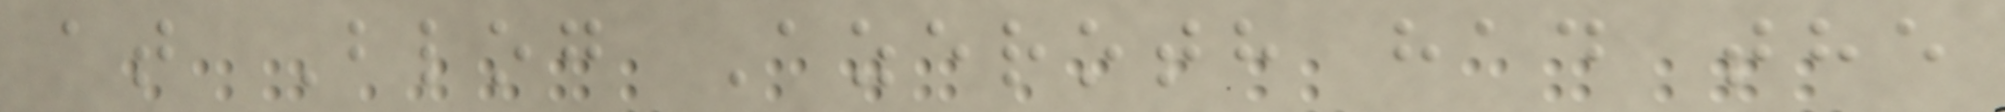at Blog Azeroth had the
